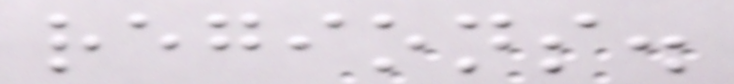regions.
